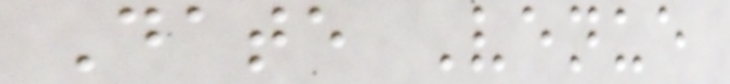Date Venue
